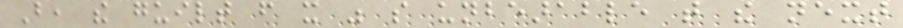But, the guilt from it was so unbearable that the next
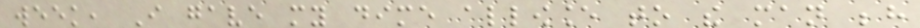week, I gave my dime allowance to the man behind
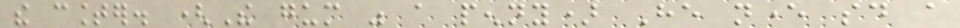the counter. (The gum was a penny) He never said a
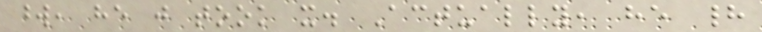word, he just took it. Actually, he had
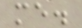me.
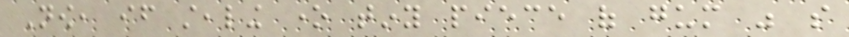Now, if stealing one tiny piece of gum was so
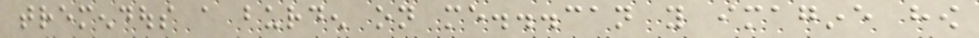tremendous a burden on me...can you imagine how
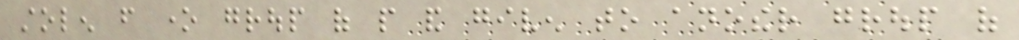stolen from one group of people and given to another group of
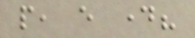people, every day?
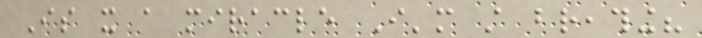Is it a miracle I'm still breathing?
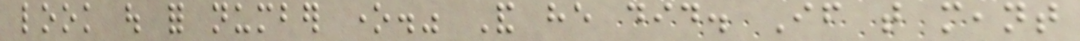look out for number one." And he did. If that meant
